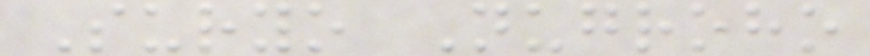Suryo Nugroho
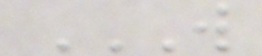W
